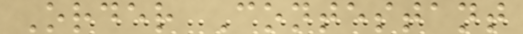Order Contestant
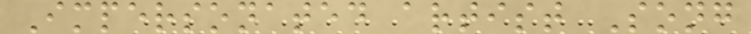Impersonated artist Song
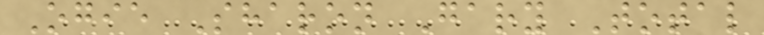Ogie Sharon Gary Total
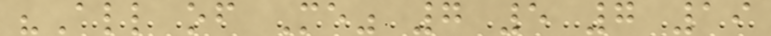"All of Me" 7 5 7 19
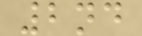2nd
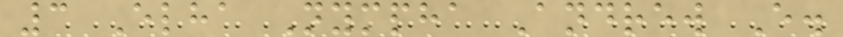3 Elha Nympha Andrew E.
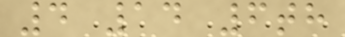4 14 6th
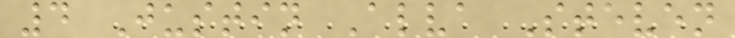4 Justin Alva Steven
